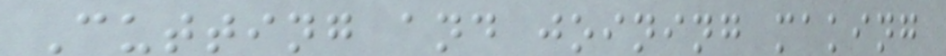Cutting and joining making
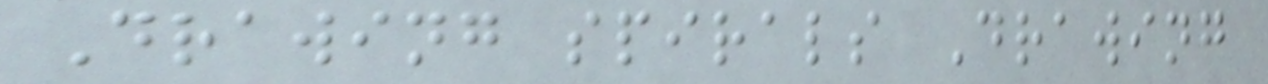Drawing spirals Drawing
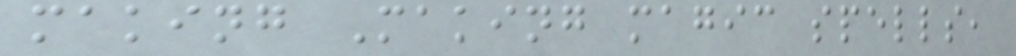making Making magic spells,
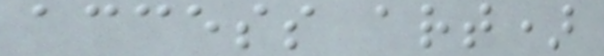access art)
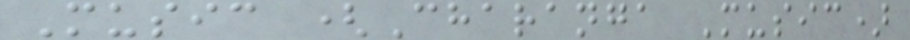Music (Charanga Music)
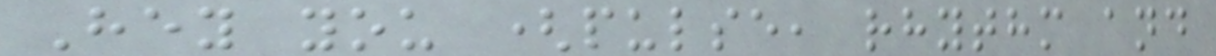Hey you (pulse, rhythm and
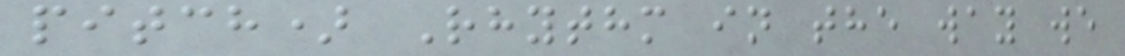pitch) Rhythm in the way we
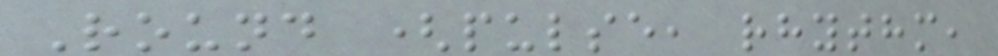Round (pulse, rhythm,
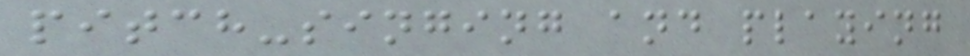pitch-singing and playing
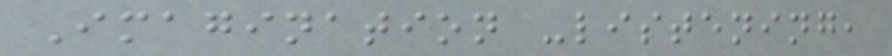Imagination -listening,
